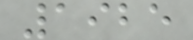1925
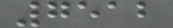7512
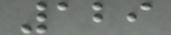129
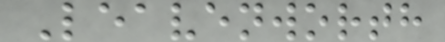Leavenworth
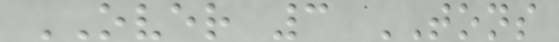OVER 3 TONS
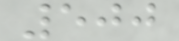500
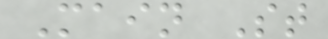Main St
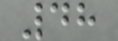48
